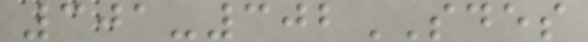301-302SDES
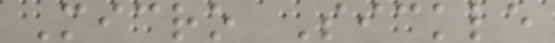Micro Sickle
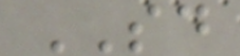SD
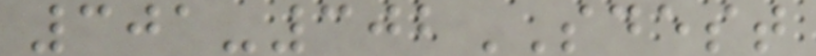301-302SDEST
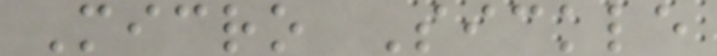Micro Sickle
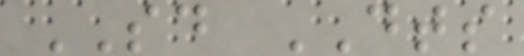SD DTS
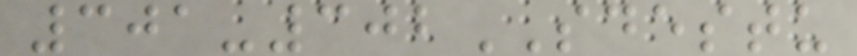301-302SDESTU
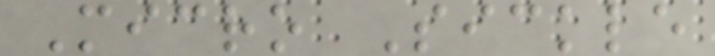Micro Sickle
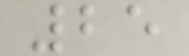25
